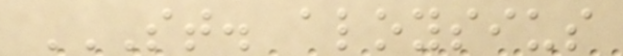ST. ALOYSIUS
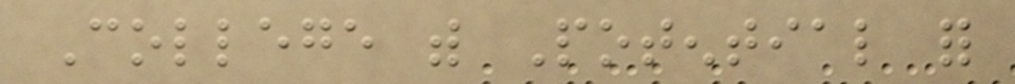College with Potential for
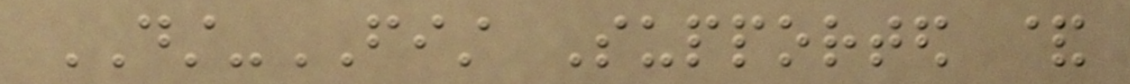DST-FIST Supported &
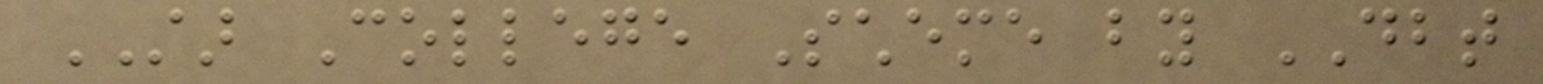STAR College Scheme by DBT
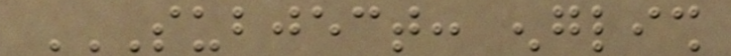SUBJECT: ENGLISH
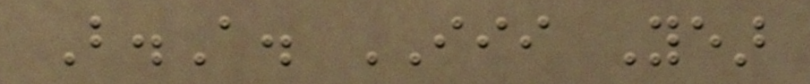B.A. III Year
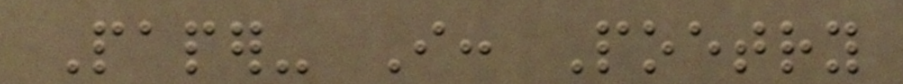Paper- I: Poetry
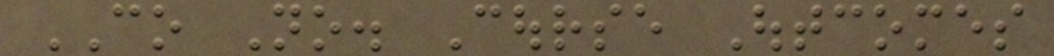CO No. Course Outcomes
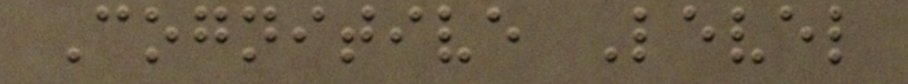Cognitive Level
